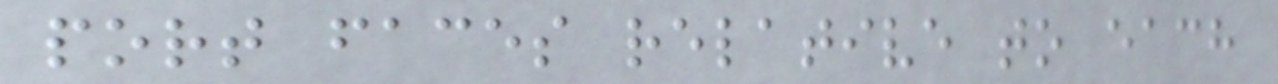port faces relative to each
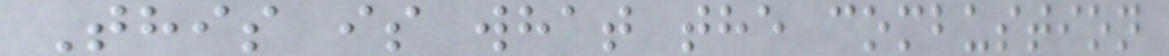This is what the combustion
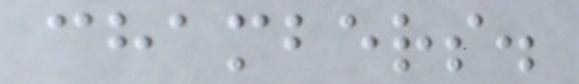chambers.
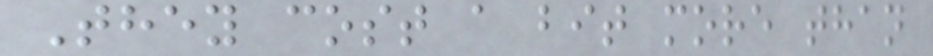They cost a bit more than
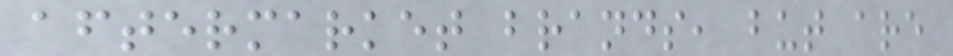aftermarket brands, but are
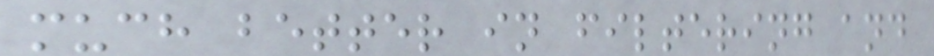much better in filtering and
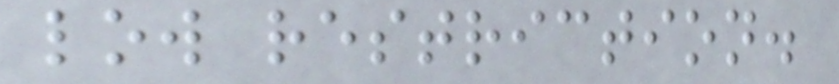low restriction.
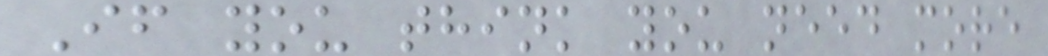If you think you need more
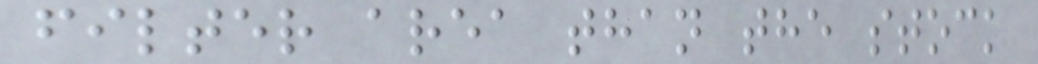filter area than the stock
